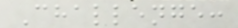Challenge:
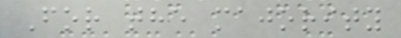For the majority
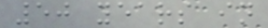50 years in
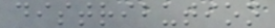distribution
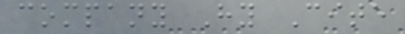company Hy Cite
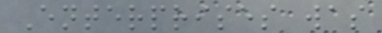Enterprises was
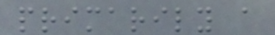primarily a
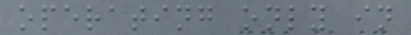operating only in
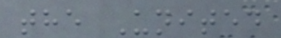the United
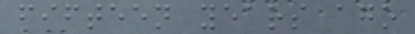fifteen years ago
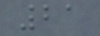21
